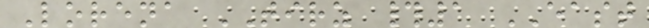Lorena TIRZ #1 EAST
